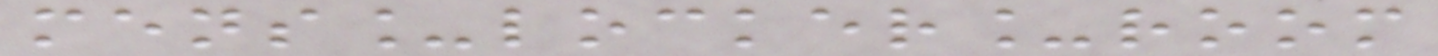mens_locker_room
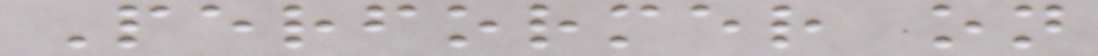Performer on
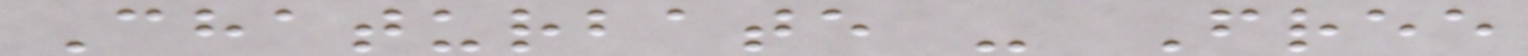Chaturbate - Free
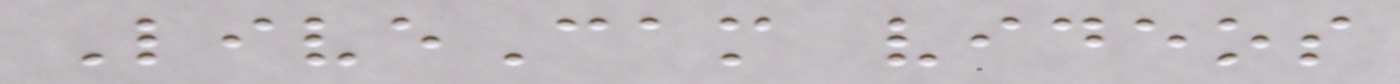LiveCam videos
